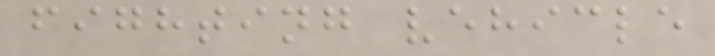fighting vehicle
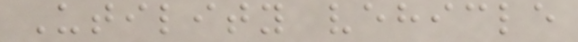Utility vehicle
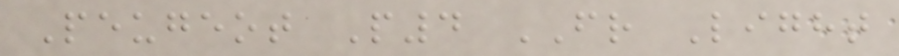Peugeot P4 FR Light
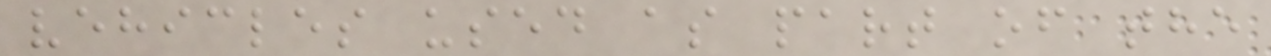vehicles used as part of the
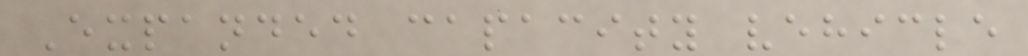Expanded capacity vehicle
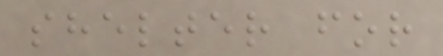shelter for
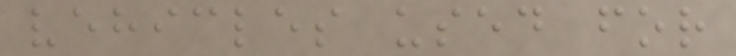vehicles used for
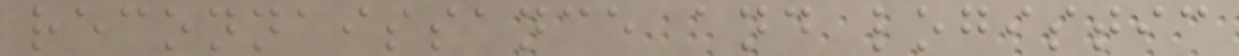reconnaissance and logistic
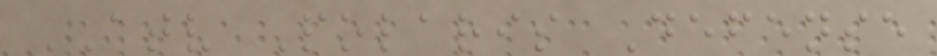ATV Polaris Defense
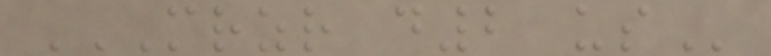MRZR D2 US
